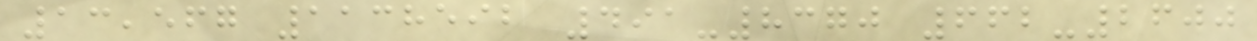13,567 1138592 491-8370 662-2600
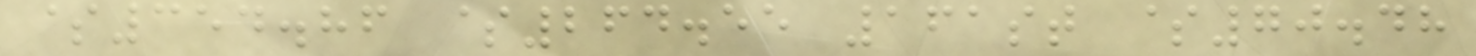$354.86 $264.55 161st $70.48
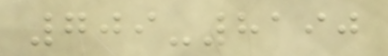709-8190
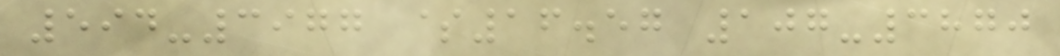594-3977 $16.57 107-3870
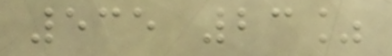535 23%
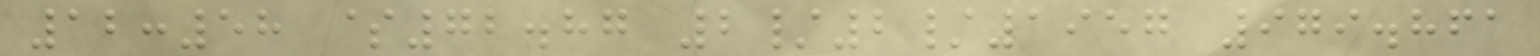12:58 $72.87 2/2/1957 979.861
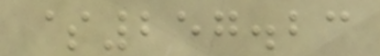$257.23
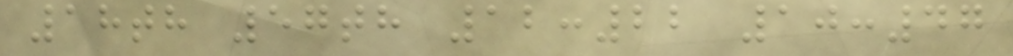18th 57th 12:22 10:47
